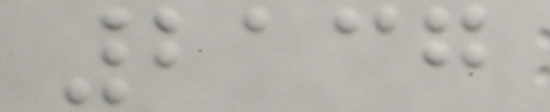2137
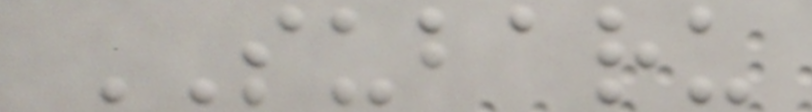SUBARU
